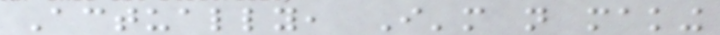Actually, I'm not making
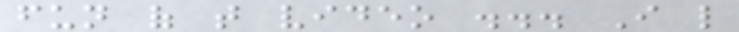fun of that video ... I like
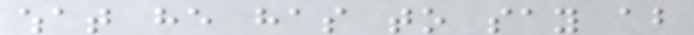what he has to say about
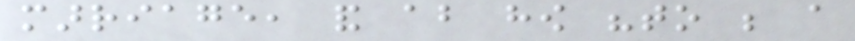marriage, and about how "to be a
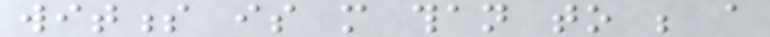witness is more than to be a
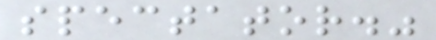spectator."
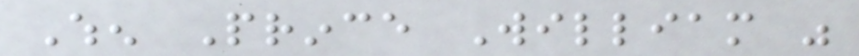When Prince William was
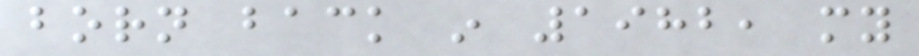born back in 1982, my
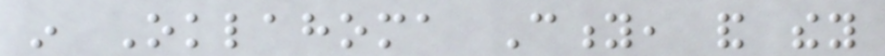in Oklahoma City, and they
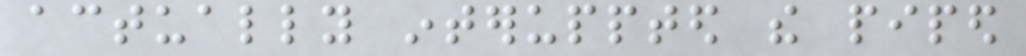actually interuppted the piped
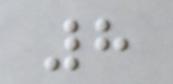8
